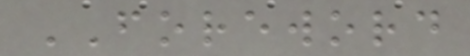FOREWORD
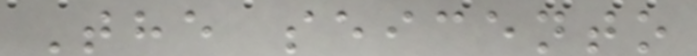The seicento
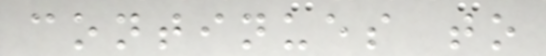continues to
